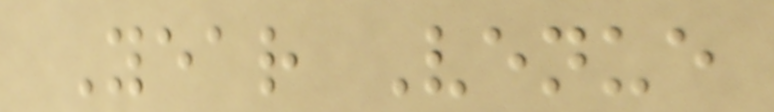Year Venue
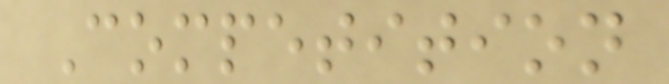Competition
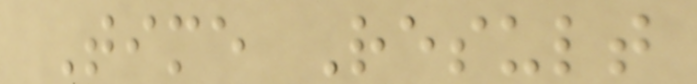Time Result
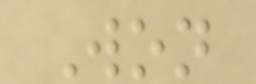Won
